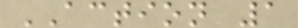ACTION 1
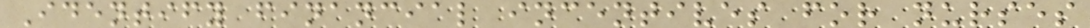Identify financial incentives for nurses
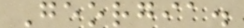Georgia.
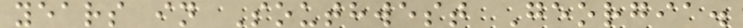years in Southwest Georgia.
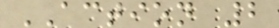ACTION 2
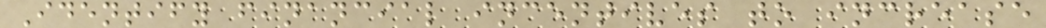Identify financial incentives to increase
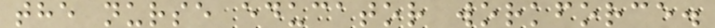the nurse educator workforce.
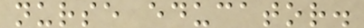nurse educator.
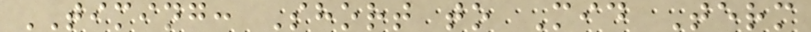TIMING: Short to Mid Term
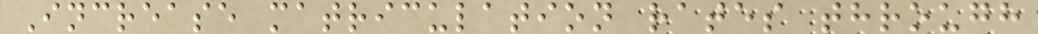Increase matriculation rates through
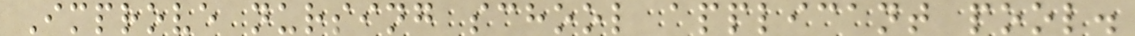Improve nursing school applicant pool.
